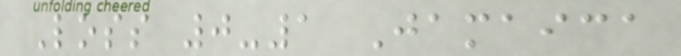Loss 0-1 Jamaica
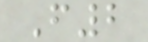F2
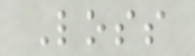Loss
